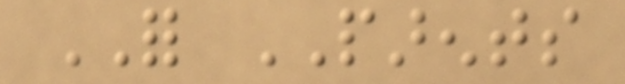FOR PARENTS
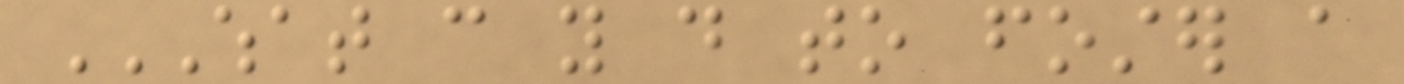WHAT CAN YOU DO TO FOSTER A
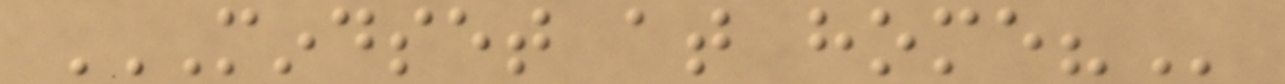MINDSET AT HOME?
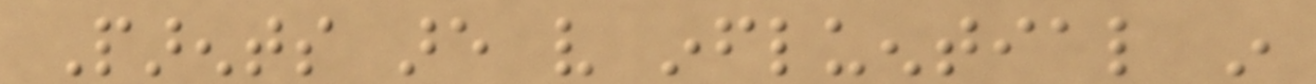Parents are very influential in
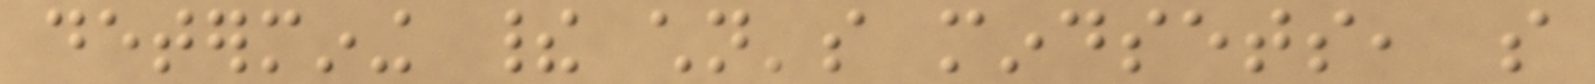determining their children's mindsets, so
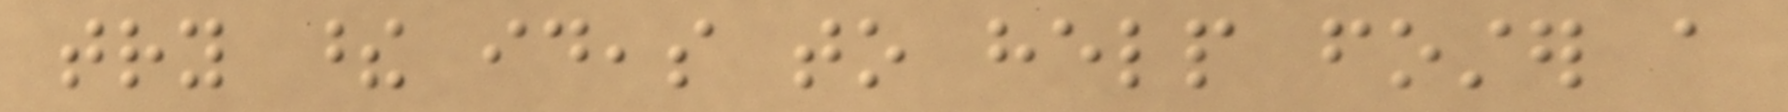try these ideas to help foster a
